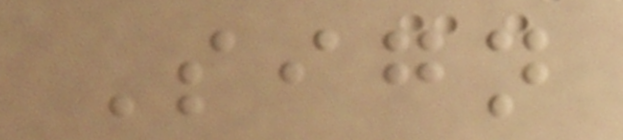Sign
